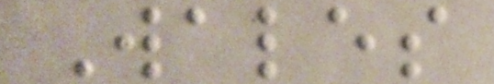Wales
